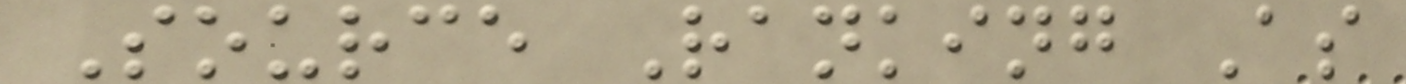Source Ranking As
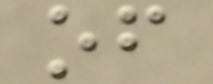of
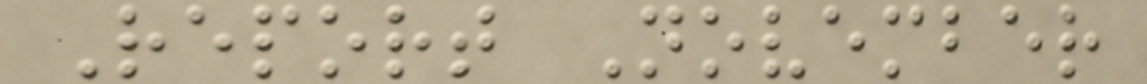Report November
